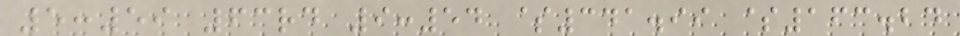5:59 63rd 9:54 $341.99 $163.24
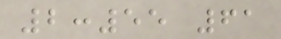2:55 61
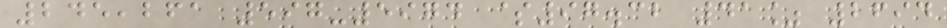245,261 597-5974 $97.32 41% 2694
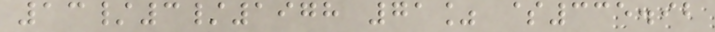13/3/1978 71% $335.92
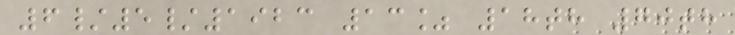6/5/1923 13% 18th 70th
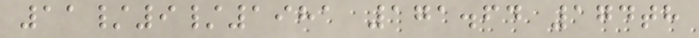11/9/1981 171.64 174th
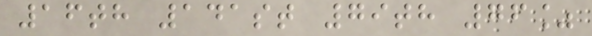16th 141st 79th 76%
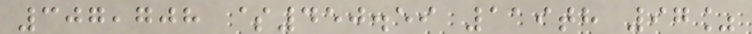307,708 $450.59 119th 97%
